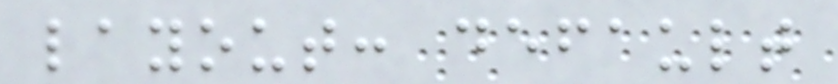layout: default
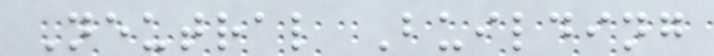Neutral Building
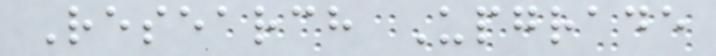Research Upgrade
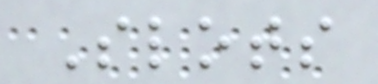Slots
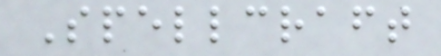Spellcraft
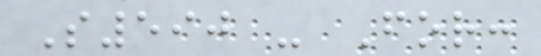S590 - For:
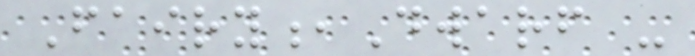Fairy,Dwarf -
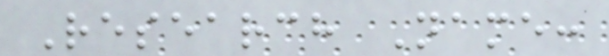Research Name:
